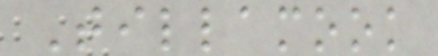Tillamook
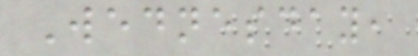Wednesday,
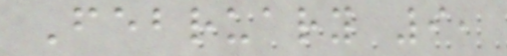February 9,
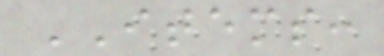ITEMS:
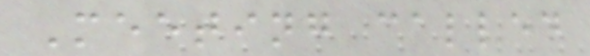Meeting called
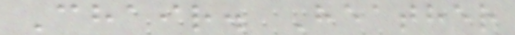Chair. Heather
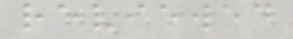reviewed
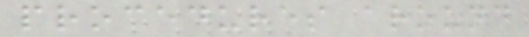procedures around
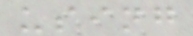using
